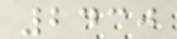2430
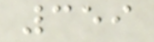359
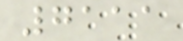7111
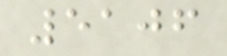5106
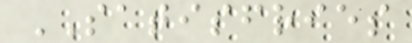SATISFRIES
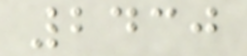2430
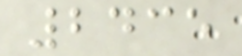2435
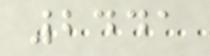2441
